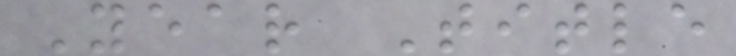Year Title
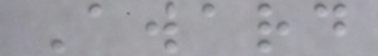Award
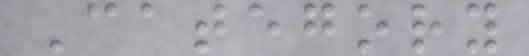Category
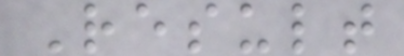Result
